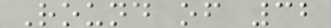Round of 32
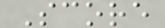Score
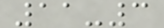11-3
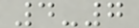4-7
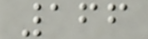166
